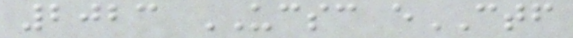2023 UCSC eCTF
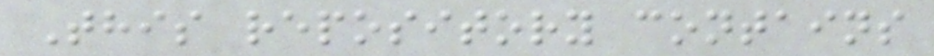This repository contains
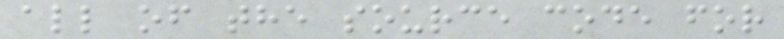all of the source code for
